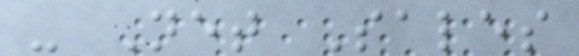- Net Sales
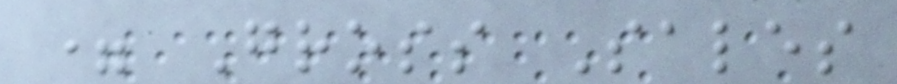= Gross Sales
